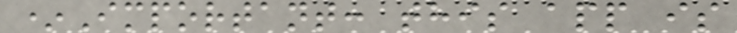*Important: this app is
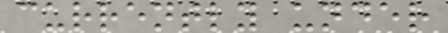currently under
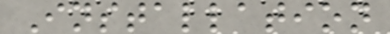Installation
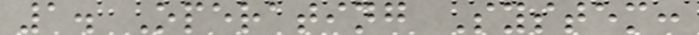1. Operating System:
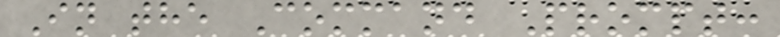In the Command Prompt:
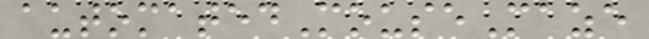automatedMouseMaze
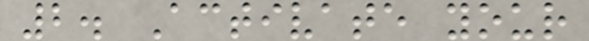2. Activate your
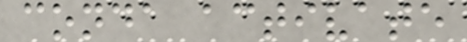conda activate
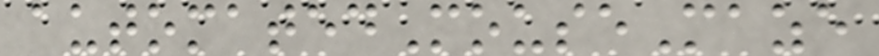automatedMouseMaze
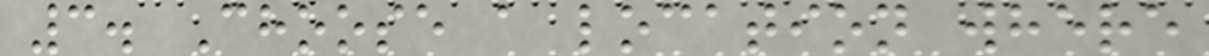3. Choose a location where
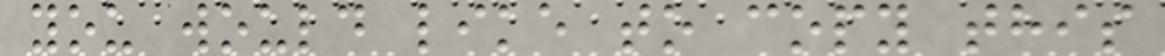you would like to copy this
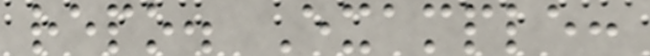repo. Example:
